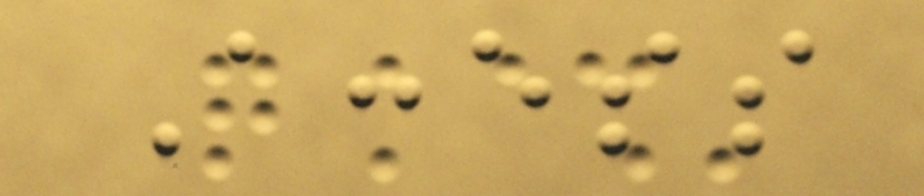Access
